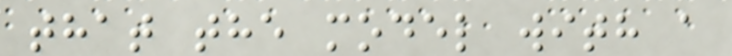that the model with a
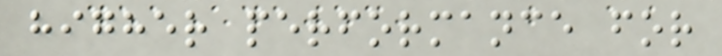higher performance for
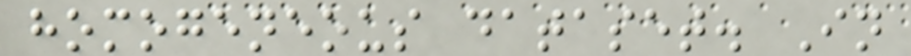homogeneous dataset. In
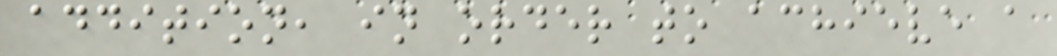addition, in order to achieve a
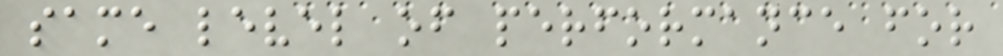same level of performance for
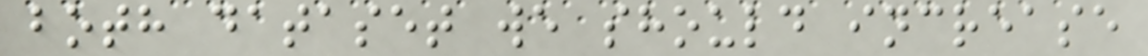both dataset we should increase
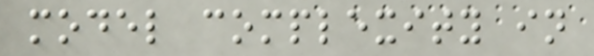model complexity in
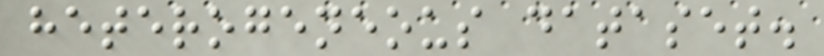heterogeneous dataset.
